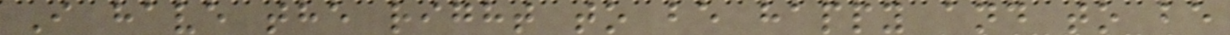I have the right to be happy and to be
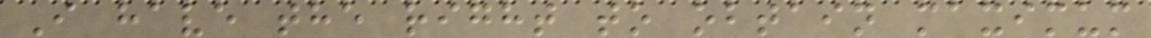I have the right to obtain maximum
